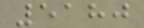5180
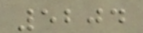5204
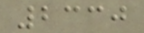2330
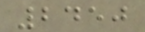2450
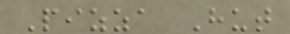Pizza Hut
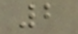2
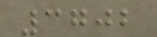3702
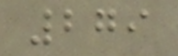279
